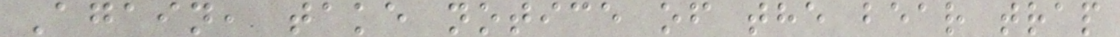Again, take notice of the bear trap
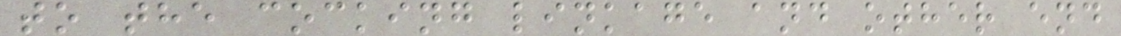to the cocking linkage and other end
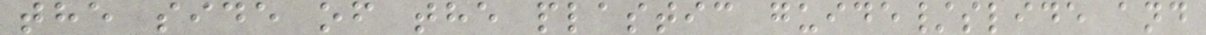the side of the plastic guide/slide and
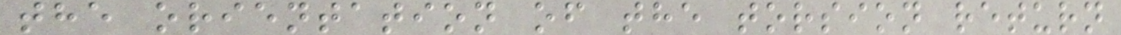the orientation of the torsion return
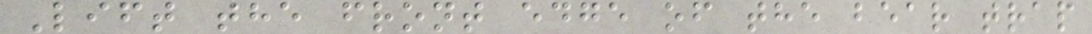Lift the front edge of the bear trap
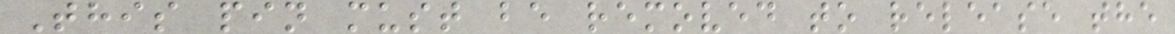This pin must be removed to release the
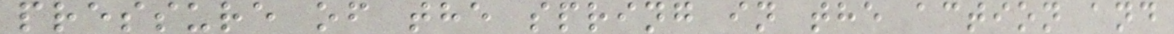pressure of the spring in the action and
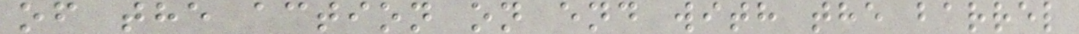of the action on end with the barrel
